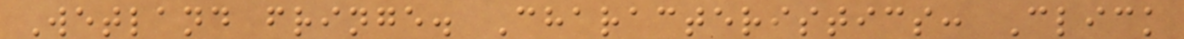Wetland fringe. Characteristics: Click
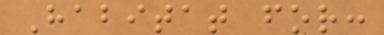Habitat for:
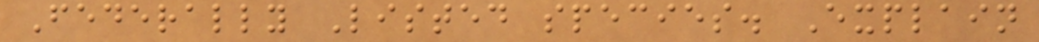Federally Listed species. Explain
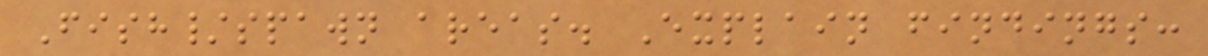Fish/spawn areas. Explain findings:
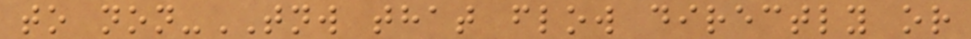to non-TNW that flow directly or
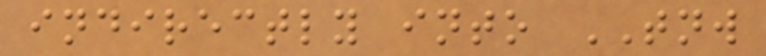indirectly into TNW
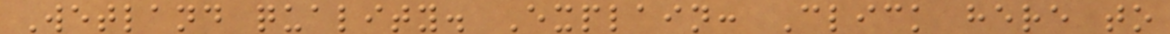Wetland quality. Explain: Click here to
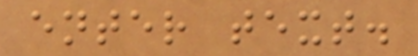enter text.
